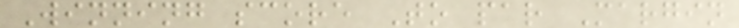Winning score To par Margin
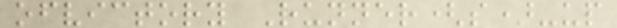ofvictory Runner(s)-up
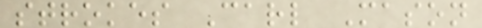strokes Carl Mason
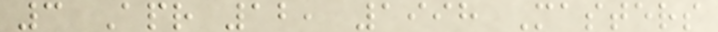3 Apr 12, 1998 Masters
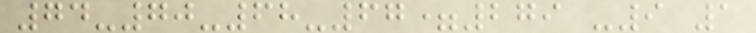74-70-68-67=279 -9 1
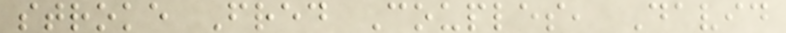stroke Fred Couples, David
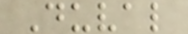Duval
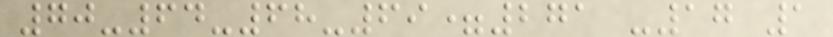70-64-68-69=271 -17 1
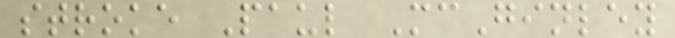stroke Paul McGinley
